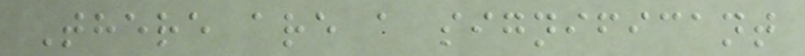There are a significant
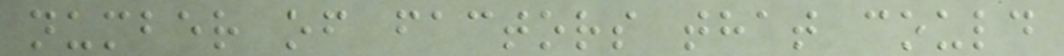number of factors that could
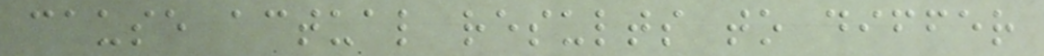cause actual results to differ
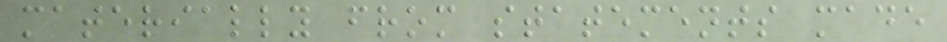materially from statements made
